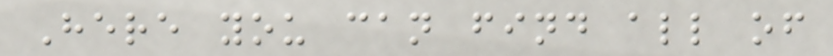Here you can find all of
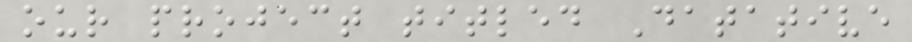our project titled Datative
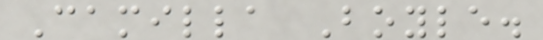Camilla Boyle.
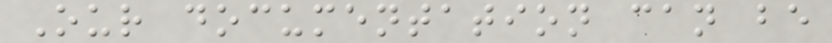Our documentation can be
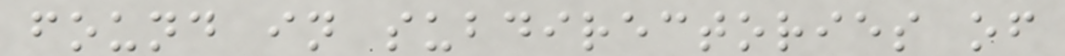found in subdirectories of
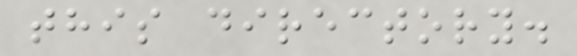this directory.
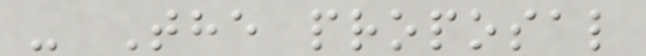- The proposal
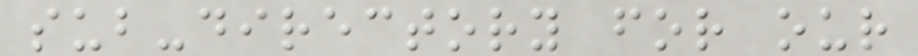sub-directory for our
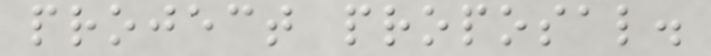project proposal.
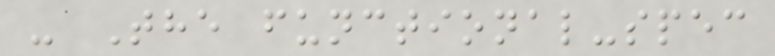- The functional-spec
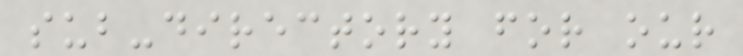sub-directory for our
